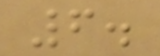6.
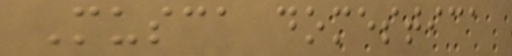Musca domestica
